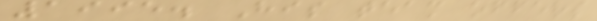1995. His team offers
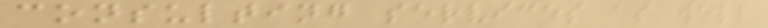consulting services as well
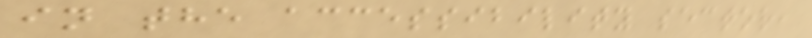in the accessibility sector,
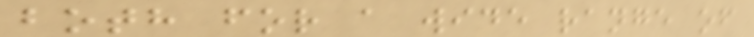both for a wide range of
